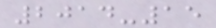2014-15
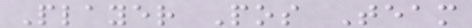Player Pos Team
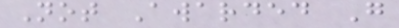Not Awarded G
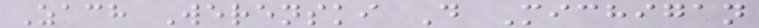Zach Werenski D Michigan
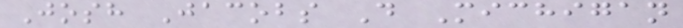Josh Jacobs D Michigan
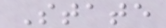State
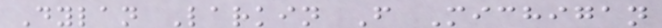Dylan Larkin F Michigan
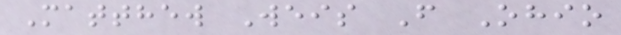Matthew Weis F Ohio
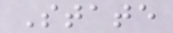State
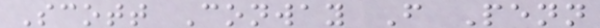Scott Conway F Penn
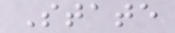State
